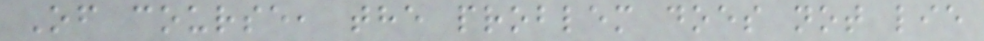Of course, the problem does not lie
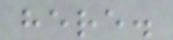here.
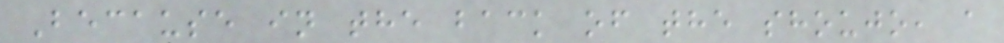Because in the back of the shoujo, a
